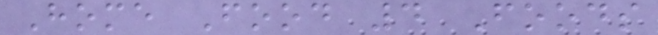Home Food 4 Foods
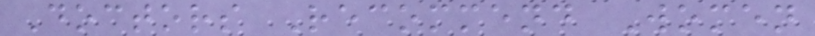Doctors Recommend Women
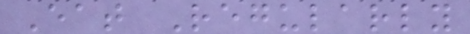Eat Regularly
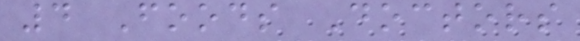4 Foods Doctors
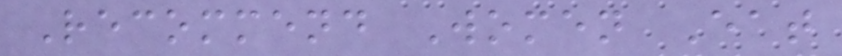Recommend Women Eat
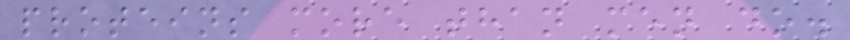proteins more than men do.
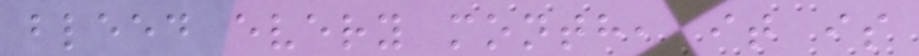bleed every month, it is
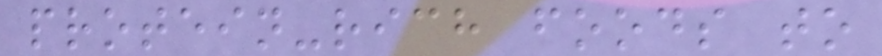protein-rich foods to
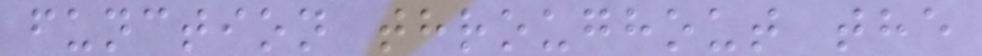function throughout the
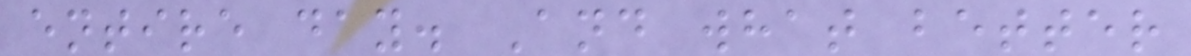entire day. And what better
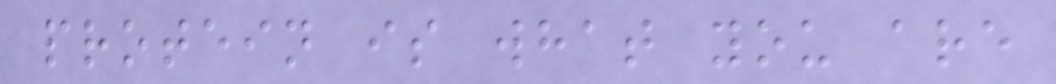protein is what you are
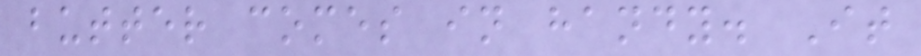butter comes in handy. It
